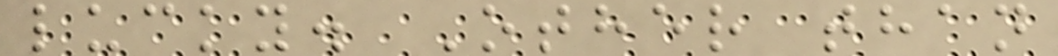lucky. Other than
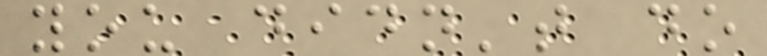you didn't do
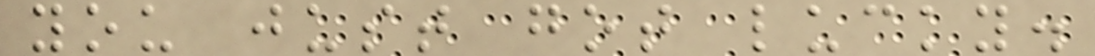you just got lucky.
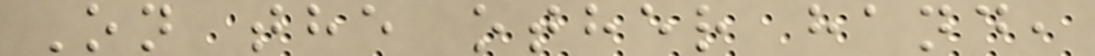On the other hand,
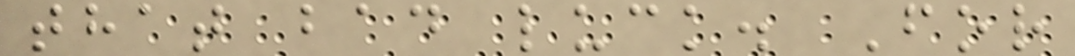that bad luck. For
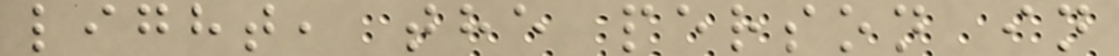light, the person in
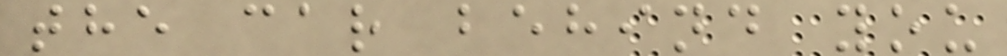the car behind you
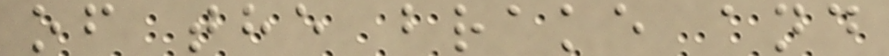of the brake and
